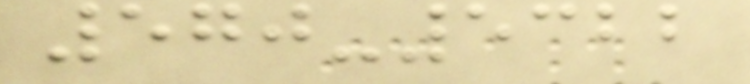570-5322
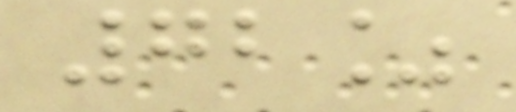72%
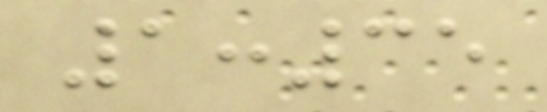1:35
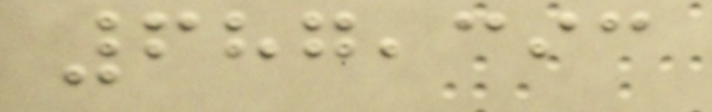687,393
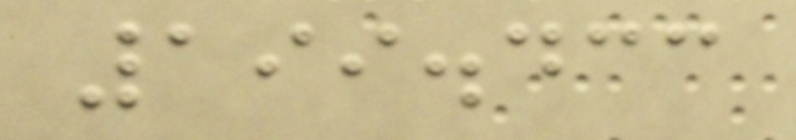199.433
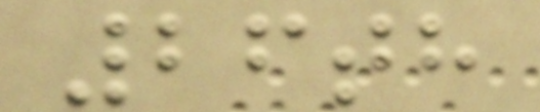26th
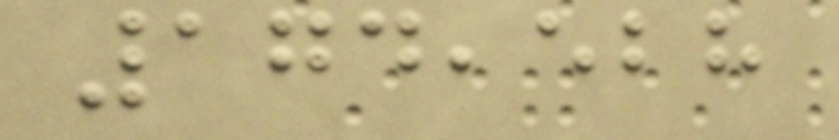174,528
